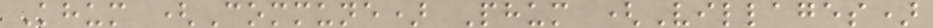Khum (Commune) Phum (Villages)
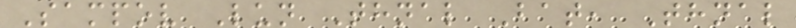Sampov Lun Thnal Bat, Thnal
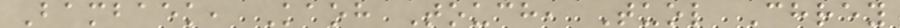Bambaek, Kaoh Touch, Tuol Chrey
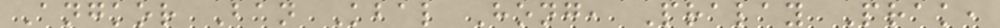Angkor Ban Kbal Hong, Pralay Prak,
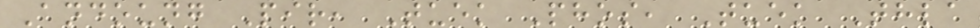Andoung Pir, Tuek Phos, Tuek Thla
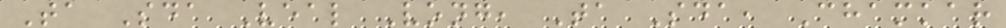Ta Sda Veal Vong, Ta Sda, Chamkar
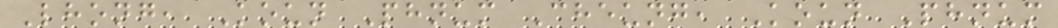Lhong, Koun Phnum Cheung, Koun Phnum
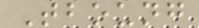Tboung
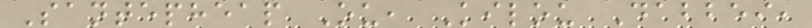Santepheap Ou, Kilou Dabbei,
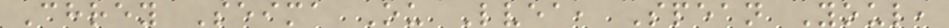Chrey Seima Ou Lvea, Spean Youl,
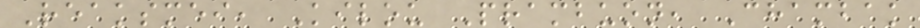Reaksmei, Kilou Prambuon, Chambak
